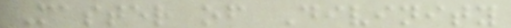Master of Divinity
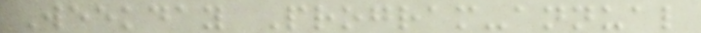Weekday Program-annual
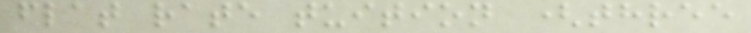flat rate tuition (three
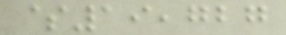$19,727
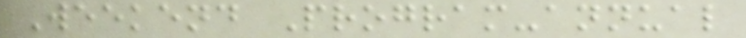Weekend Program-annual
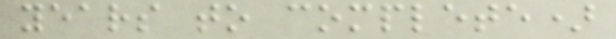years to complete)
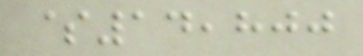$14,800
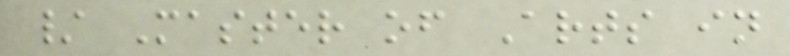/ Master of Arts in
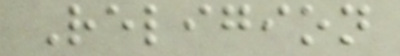Religion
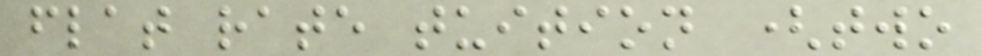flat rate tuition (two
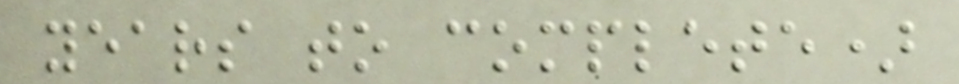years to complete)
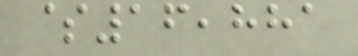$16,881
